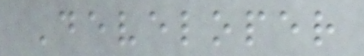Developer
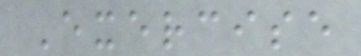Exercise
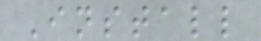Install
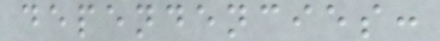dependencies:
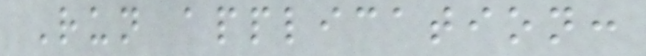Run application:
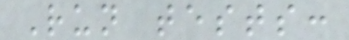Run tests:
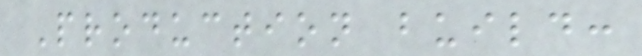Production build:
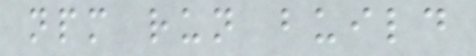npm run build
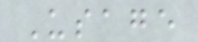Usage
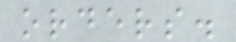orders.
